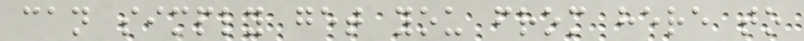can simply get you from here to
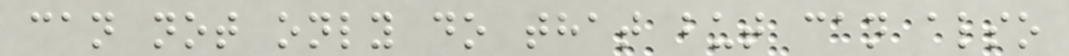can not only do that but can also
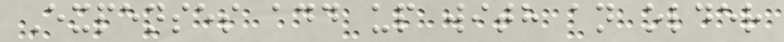Expenses add up with an older
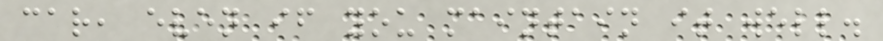car, even if you maintain it well.
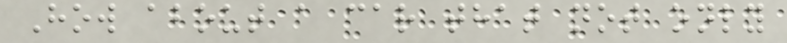How about a car that not only
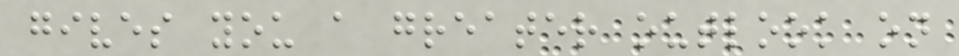gives you a greater outlook on
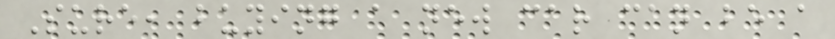Sure, buying a new car can be a
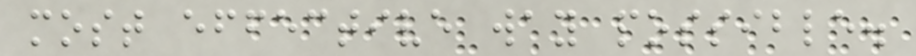most effective way possible.
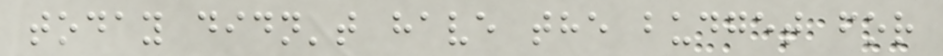today didn't have the budget for
